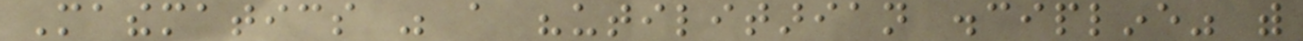Mathematics was a "utilitarian discipline" with
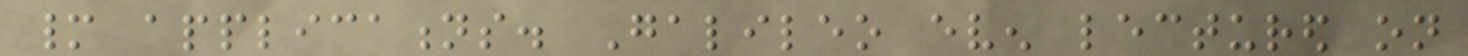many applications. Galileo even lectured on
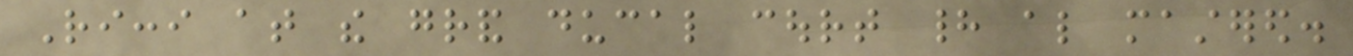Ricci at the grand ducal court had also mastered.
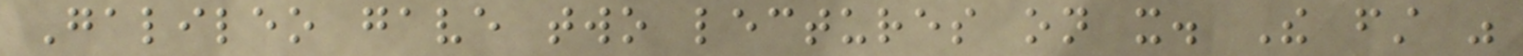Galileo gave two lectures on it. The first was
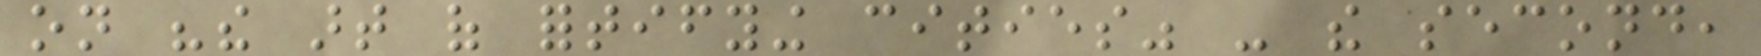on "the art of fortifying cities" - the second,
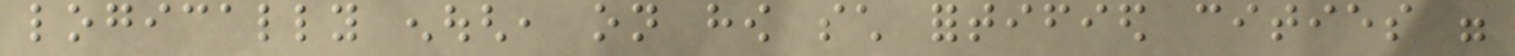logically enough, on how such fortified cities were
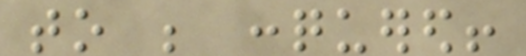to be conquered!
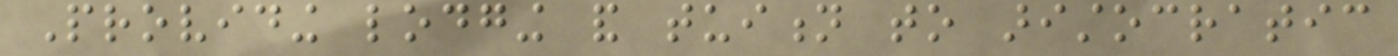Providing lodging and tuition to aristocratic
